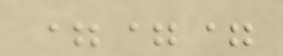===
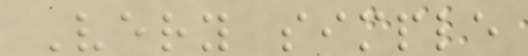Very simple
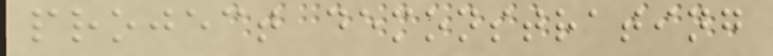project demonstrating
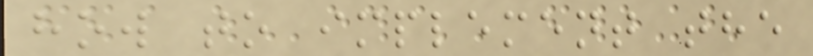how to implement the
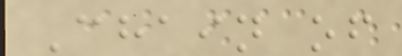Chain of
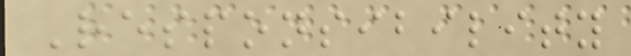Responsibility
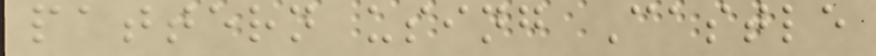pattern using Castle
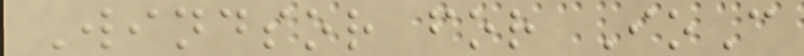Windsor for IoC
